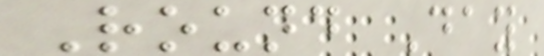Round Day
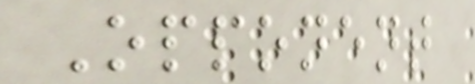Opponent
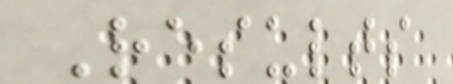Results
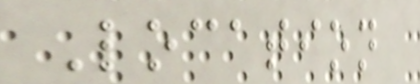Location
